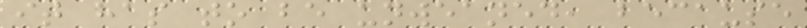it has to be unweaned, because
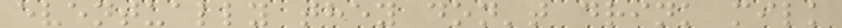eventually they don't drink milk
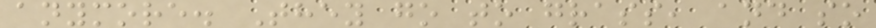anymore. They go to grass, and so
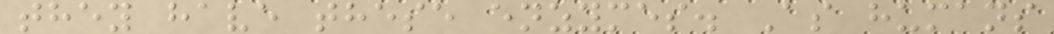they have these enzymes. As humans
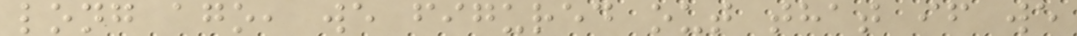long ago, we figured out that if we
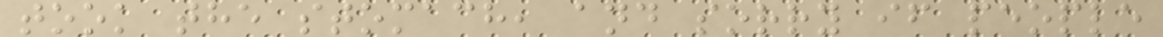took the stomach, and sorry if people
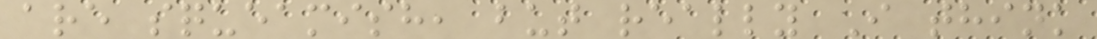are squeamish, but really I think
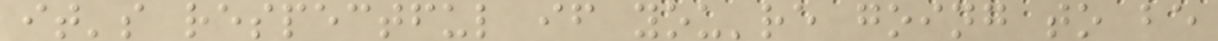it's respectful if you're going to be
